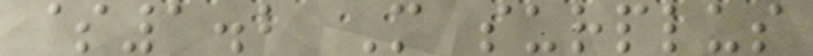$1.2 M surplus
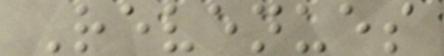Revenues
